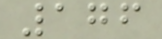176
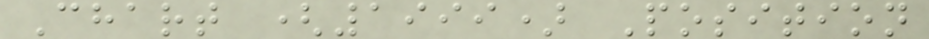Chart (1999) Position
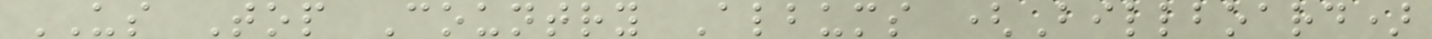US Top Country Albums (Billboard)
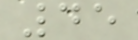45
